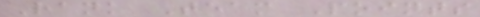Rank Team Points
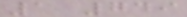1 749
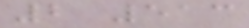2 513
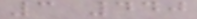3 440
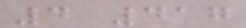4 417
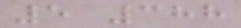5 388
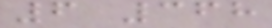6 368
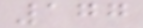177
